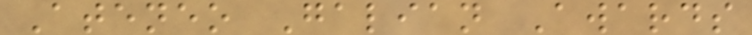Ateneo Galian Awards
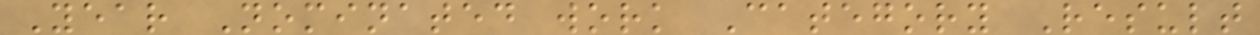Year Nominated work Category Result
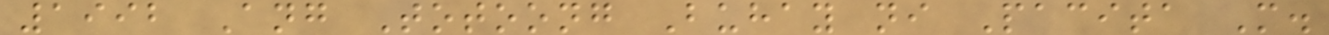1992 Ang Totoong Buhay ni Pacita M.
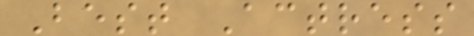Best Actress
